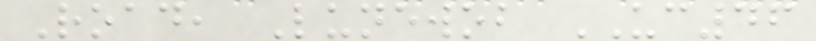Road, Lunewob UC46
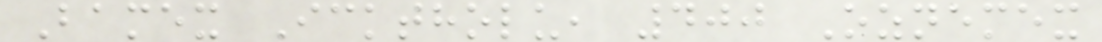Bamex Icktholu, 400 Oznemex
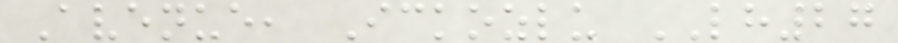Avenue, Ickozlu LH27
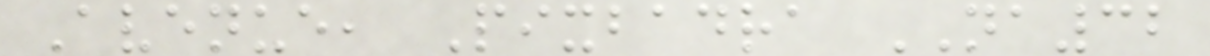Avenue, Pixbadra NA32
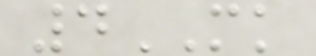4MK
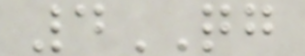4QG
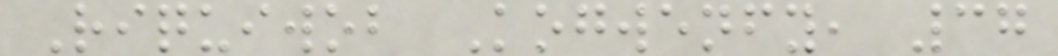Riquiwob Kogwenfy, 37
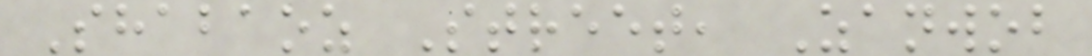Shabaoz Street, Zanwob
